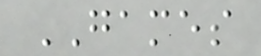GAMES
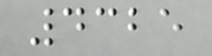4325
